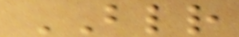BLR
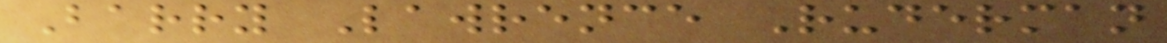Barry Lawrence Ruderman
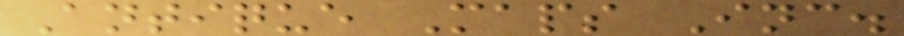Antique Maps Inc.
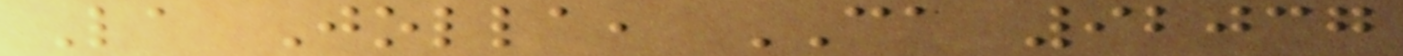La Jolla, CA 92037
